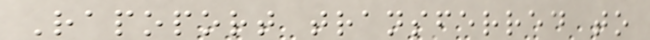Rapoport transferred to
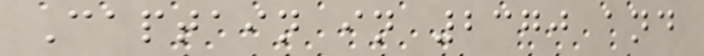Captain in 2370 and
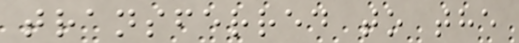transferred to the
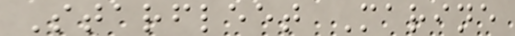Starfleet Marine
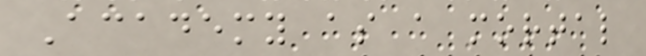Academy as a mortal
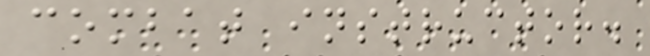combat instructor.
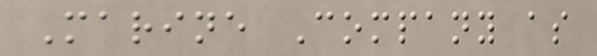Marine Company as
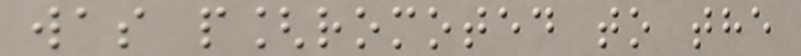was p[romoted to the
